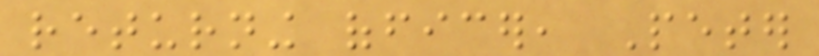returning officer, Peter
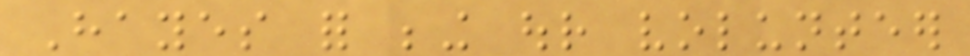Hayes for being our volunteer
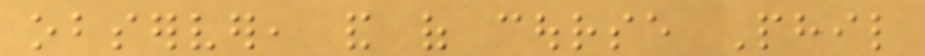observer, and of course Phil
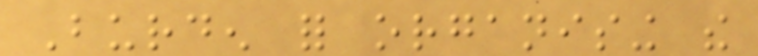Burden for organising the
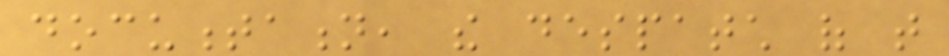documentation, the despatch of that
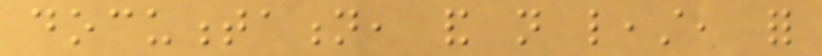documentation, and not least, for
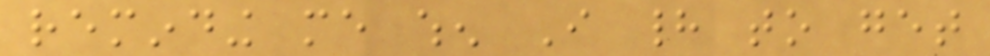reminding me when I had to get
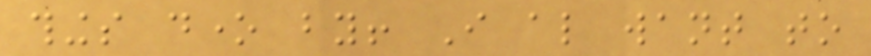things done by! I also want to
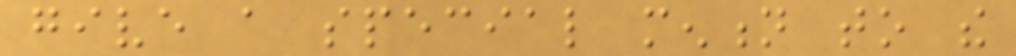give a special mention to the
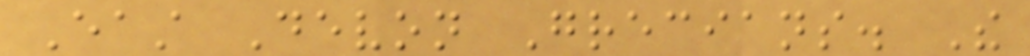East Devon Grecians. The
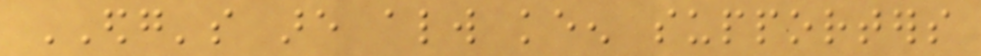EDG's are always keen supporters
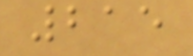215
